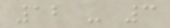12 - 3
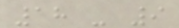18 - 9
